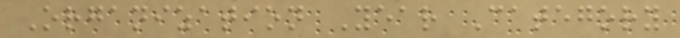Organization Year Category
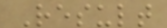Result
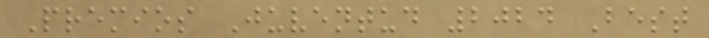Premios Juventud 2024 Best
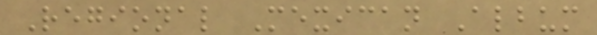Regional Mexican Album
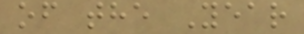of the Year
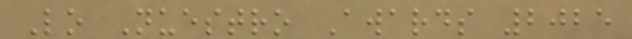Lo Nuestro Awards 2025
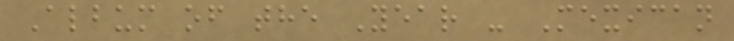Album of the Year - Mexican
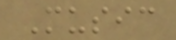Music
